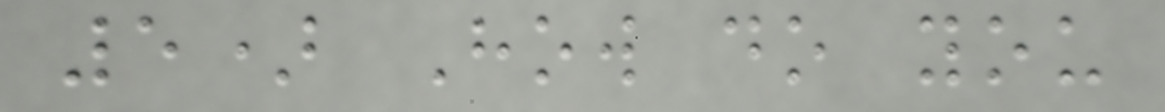5) How do you
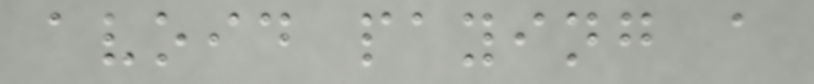avoid paying a
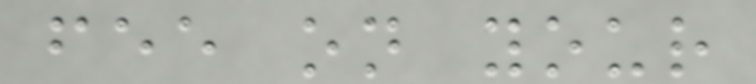fee on your
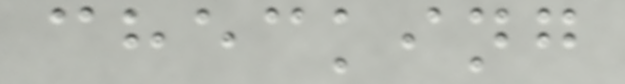checking
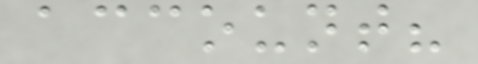account?
